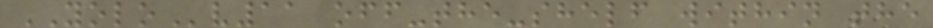YOLOv11 off-the-shelf within the
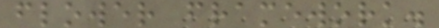flower framework.
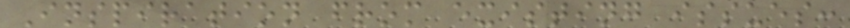Inspiration from existing issues:
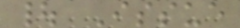| Issue
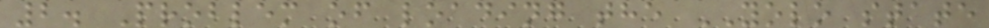2. Problem of loading the YOLO state
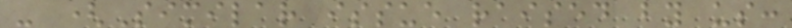- (Similar issue raised by us:
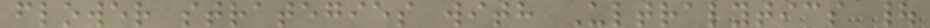flower strategies with Ultralytics |
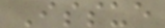Issue
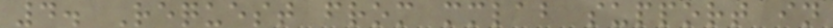4. Request from mmlab support in
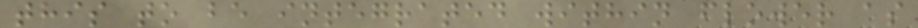this to be integrated within flower as
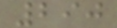290
